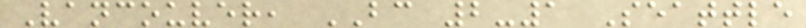Vancouver, BC 2-1 Seattle
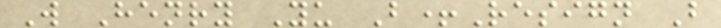W Henry Yu B+Resign B
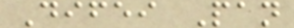Difei Pan
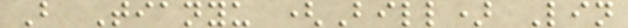B Tianyu (Bill) Lin
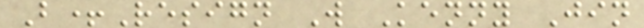B+Resign W Kenny Jin
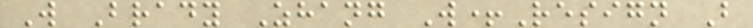W Brady Zhang W+Resign B
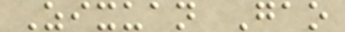Zixuan Gao
